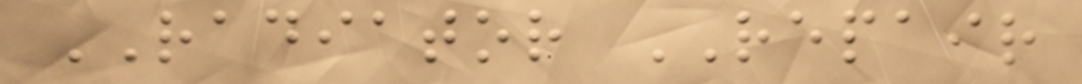RADIATOR REPAIR
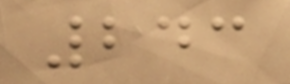243
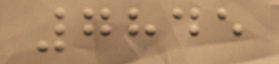7845
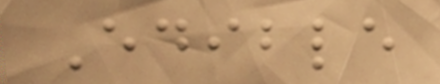Edible
